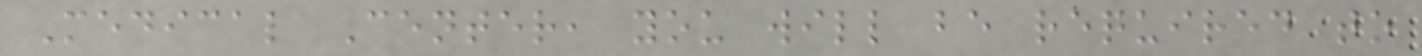Medical Center, you will be required to
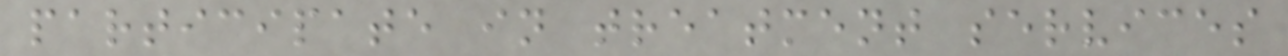participate in treatment services
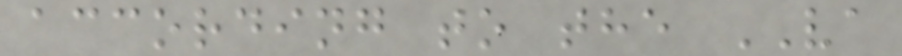according to the VA
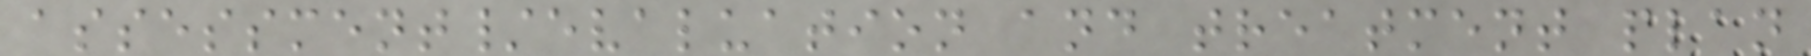assessment/evaluation and treatment plan
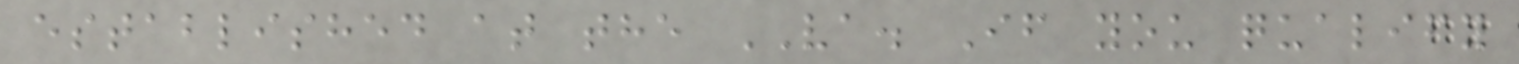established at the VA. If you qualify
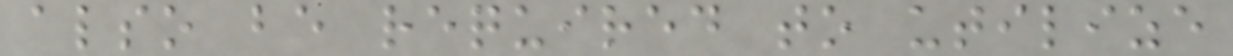also be required to utilize
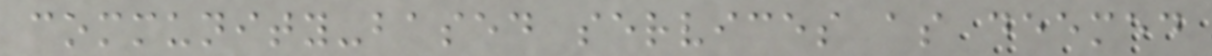community-based services as deemed
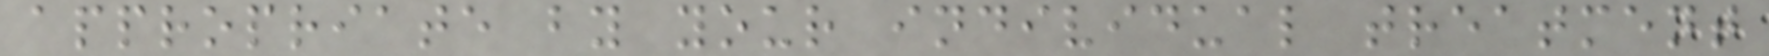appropriate by your individual treatment
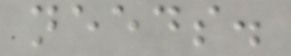needs.
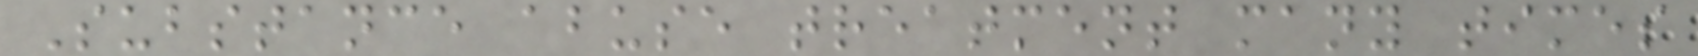Substance abuse treatment many times
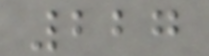227
